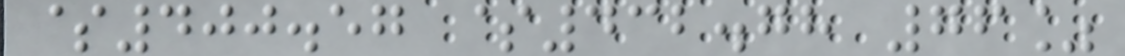$400.57 $432.78 76%
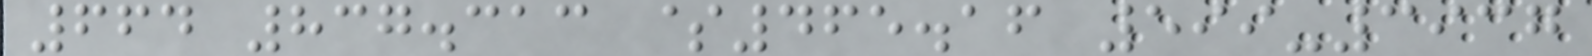664 837.313 $465.16 599-3937
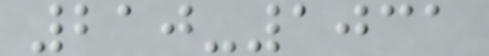210-1031
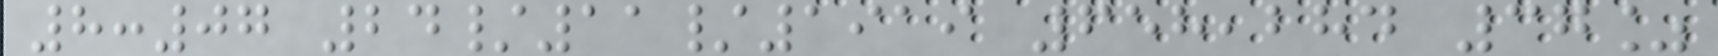8:07 24/11/1919 658,284 37%
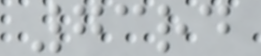73rd
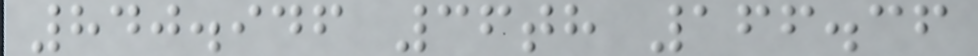840.946 36th 166.36
